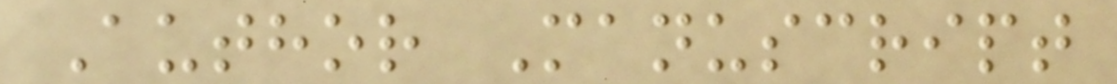Author Manuscript
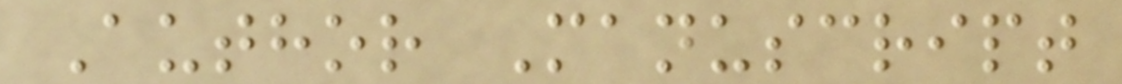Author Manuscript
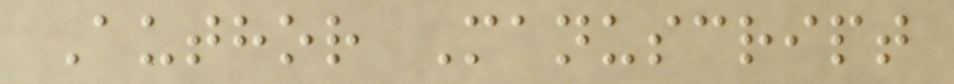Author Manuscript
